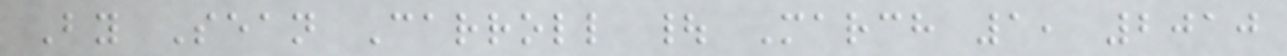By Sean Carroll | March 1, 2010
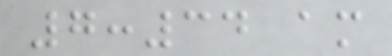7:34 am
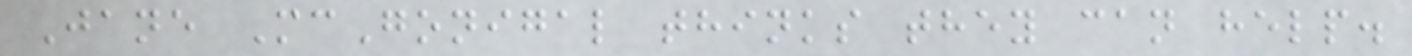Jane McGonigal thinks they can help.
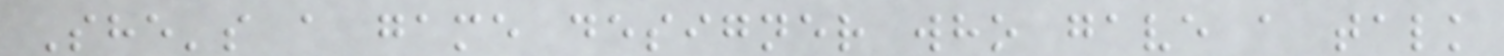She's a game designer who gave a talk
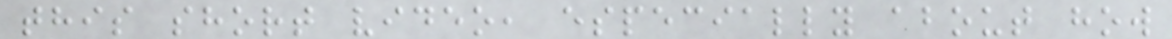this short video, especially about how
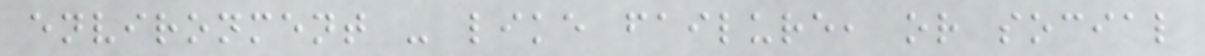environment - like failure, or social
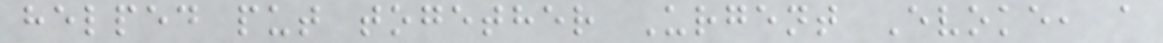helped put together Urgent Evoke, a
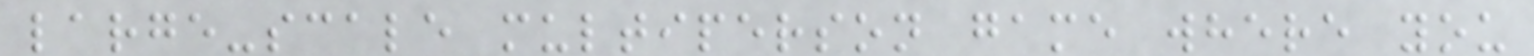large-scale multiperson game where you
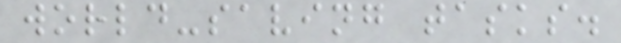world-saving tasks.
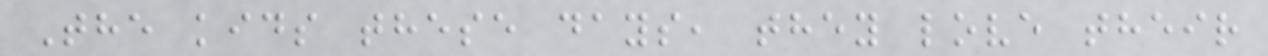The kids these days, they love their
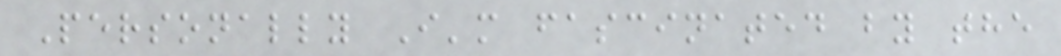Personally I'm fascinated by the
